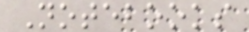Notebooks
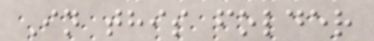In this folder
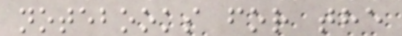notebooks for the
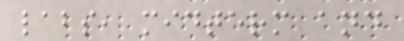labs, midterm and
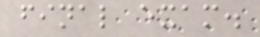final exam.
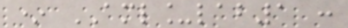* AML_lab1 :
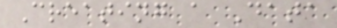Creating a Data
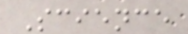Science
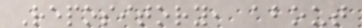Repository, about
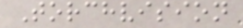Torchvision
